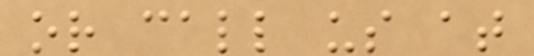or call us at
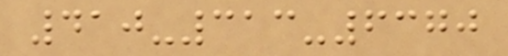410-313-6370
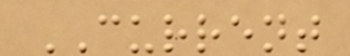CURRENT
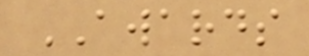AWARDS
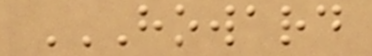HOWARD
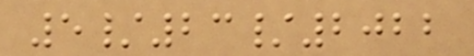5/23/2022
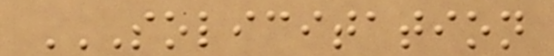SOLICITATION
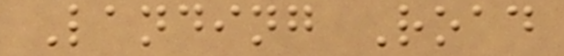Landing Road
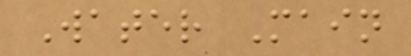Water Main
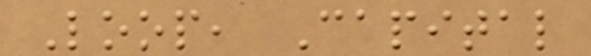Loop, Capital
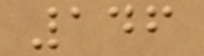146
